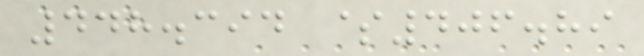448.394 $406.89
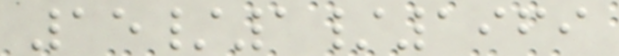15/1/1969
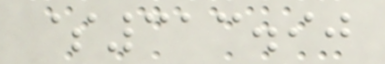$313.90
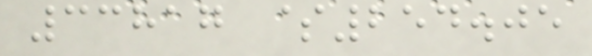33817 $254.05
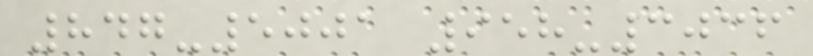847-5001 958-3036
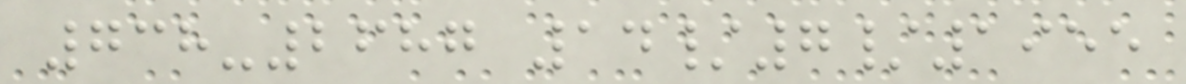738-2687 14/7/1955
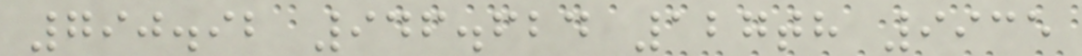790.92 946.624 127th 9935
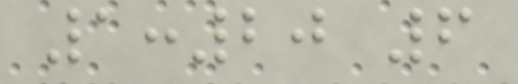1:20 6
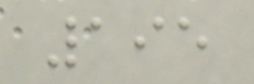195
